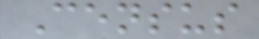Census
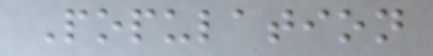Population
